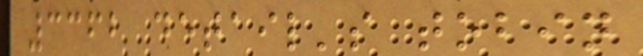3362 detail's tobin
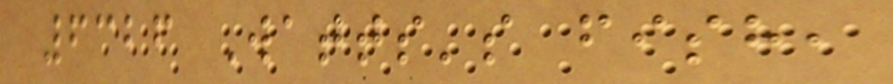6326 Watts's fish,
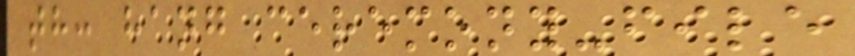th: hang ceremony-file
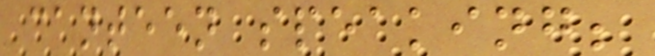canteen speaking;
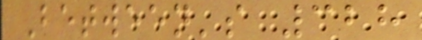Between's 328
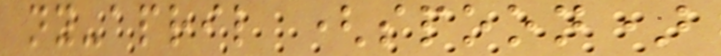ny-april (spoon)
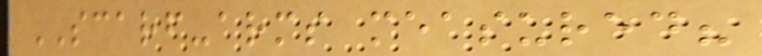SCARF-arms measured?
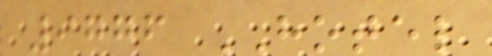9776 HOTEL
